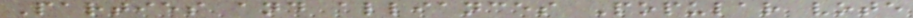Parties and alliances Popular vote
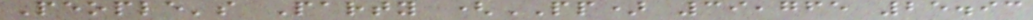People's Party (PP) 39,765 25.93
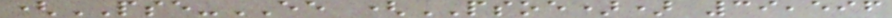(PSE-EE (PSOE)) 39,596
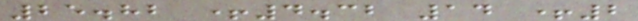25.82 +4.32 14 +2
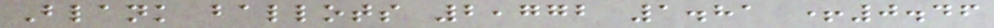Blank ballots 2,772 1.81 +0.46
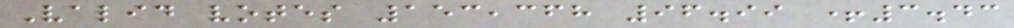Valid votes 153,368 96.99 +3.43
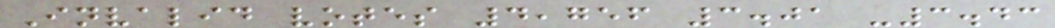Invalid votes 4,756 3.01 -3.43
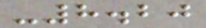-8.20
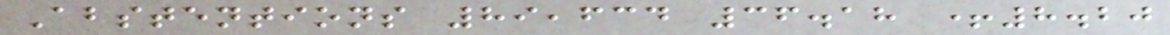Abstentions 89,634 36.18 +8.20
